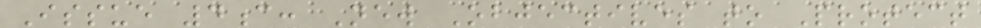Issue 4c: New Objectives to Protect
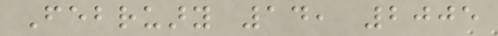February 14, 2005
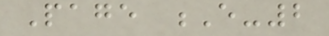Page E-2
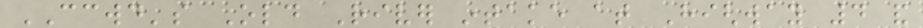CCWD's Old River intake at Highway 4 and
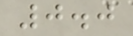0.0
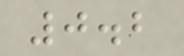0.2
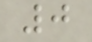0
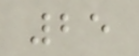25
